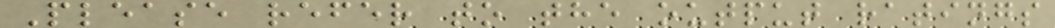Please refer to the output ratings
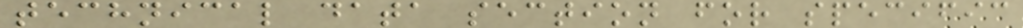technical data section for specific
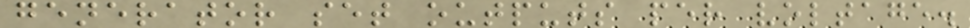generator set outputs per voltage.
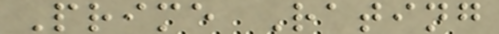Prime Rating
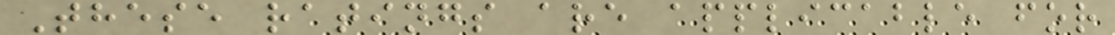These ratings are applicable for
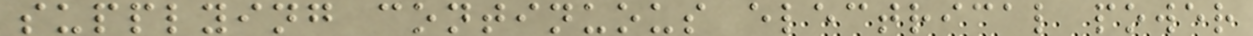supplying continuous electrical power
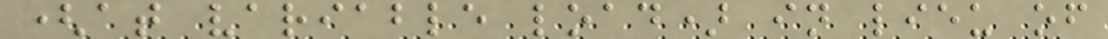(at variable load) in lieu of
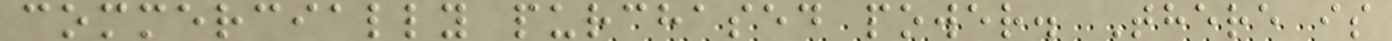commercially purchased power. There is
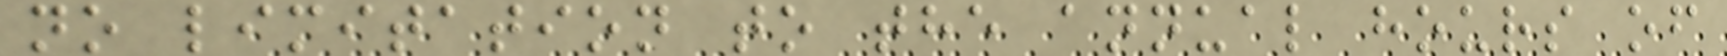no limitation to the annual hours of
